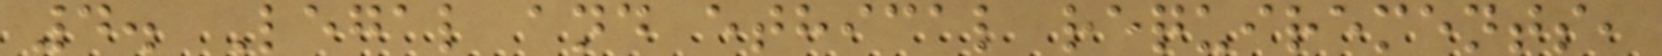4. Legal and ethical requirements,
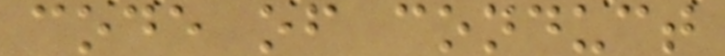code of conduct
